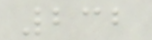232
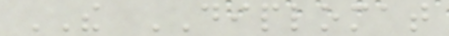THE DIPLOMAT
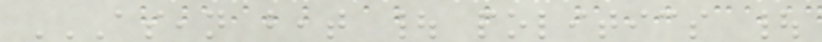ASEAN BEAT | POLITICS |
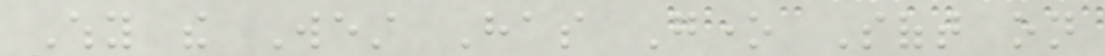Why the West Has Gone Soft on
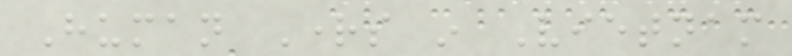Human Rights in Vietnam
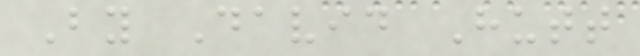By David Hutt
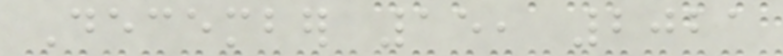December 15, 2021
